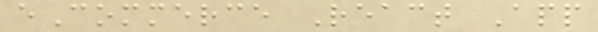eCommerce React App
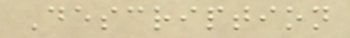Description
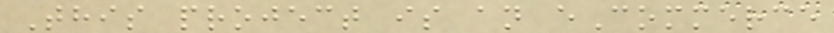This project is an eCommerce
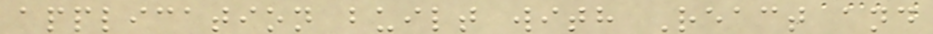application built with React and
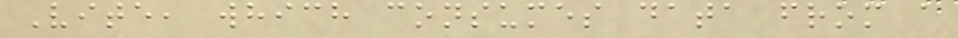Vite, which consumes data from a
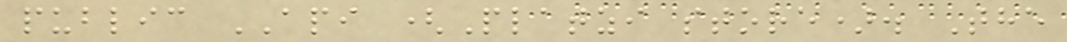public API (Platzi store). The
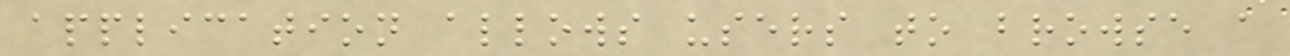application allows users to browse a
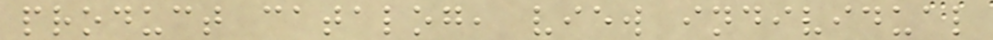product catalog, view individual
